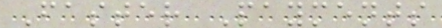Faster Payments
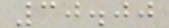30.00
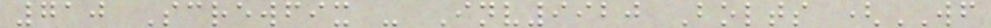710 Screwfix - Inv9920 Bolts (WF
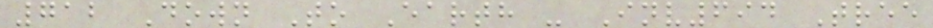712 Down To Earth - Inv694 Tree
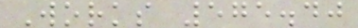Works 575.40
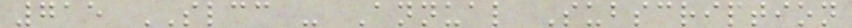715 SLCC - Annual Subscription
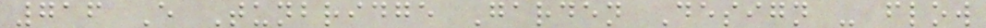716 E Tunbridge Garden Design - flow
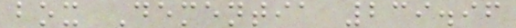box Dementia 239.96
